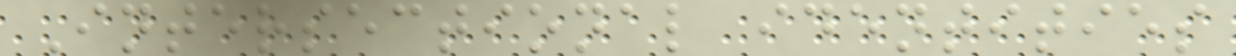Intersectional identities
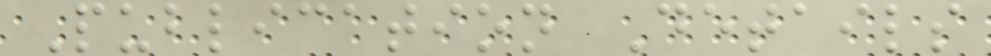Publication Details
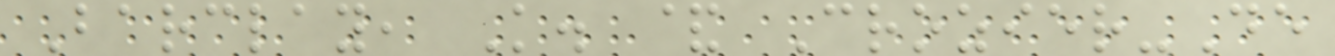Barclay, K. & Crozier-De
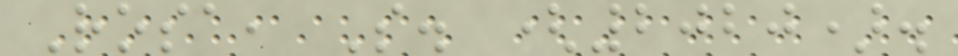Rosa, S. (2020).
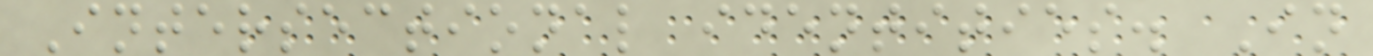Intersectional identities. In
